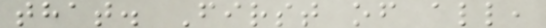that. First of all,
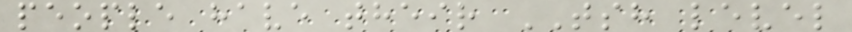people have their TSH level
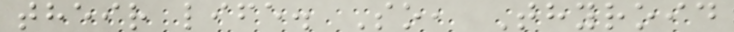their life. So, Thyroid
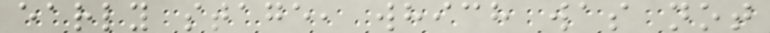early stage, which was not
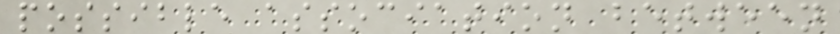possible association between
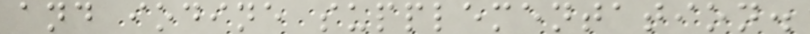and iodine supplementation.
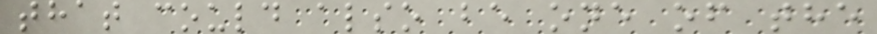that could also be one of the
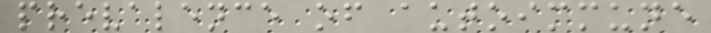prevalence of autoimmune
